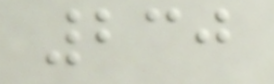230
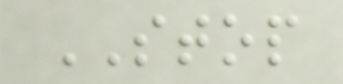STOP
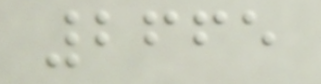2665
